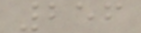256
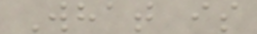What is
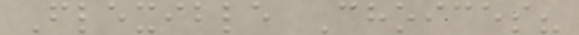Flexible Choices?
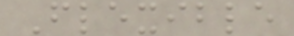Flexible
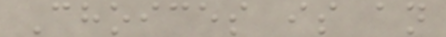Choices is an
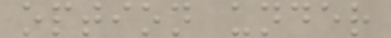option under
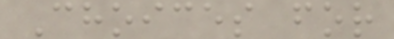Choices for
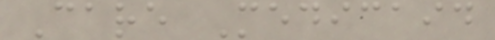Care Medicaid
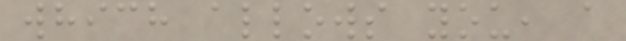which allows you, a
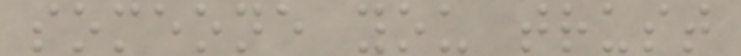someone you trust
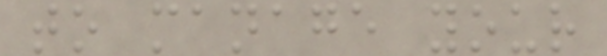to manage your
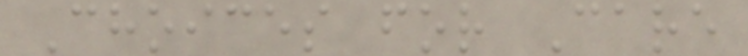Choices for Care
